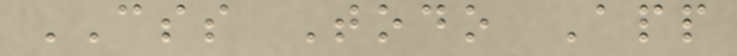CSS Todo App
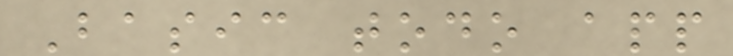Basic todo app
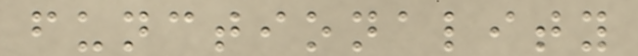functionality
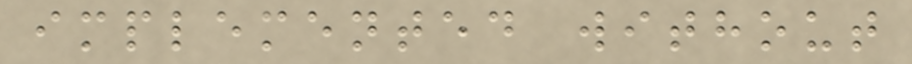implemented without
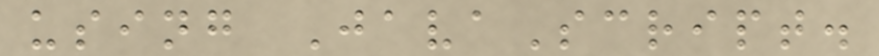using JavaScript.
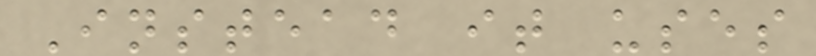Instead it uses
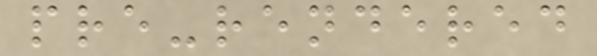pre-rendered
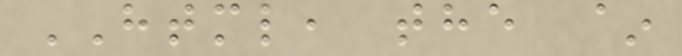HTML, the ~
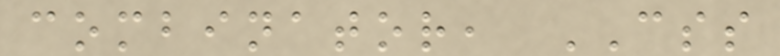combinator, CSS
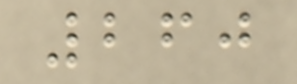260
